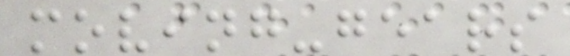moving-gears
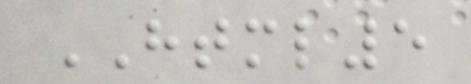HTML5
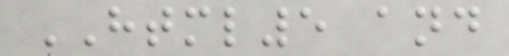HTML5 and
